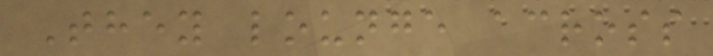They lounge across
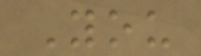You
